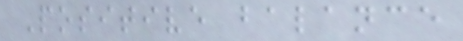Positive balance
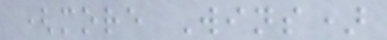(more Wins)
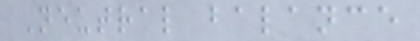Neutral balance
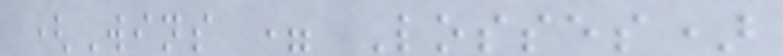(Wins = Losses)
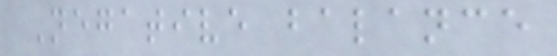Negative balance
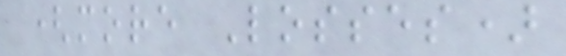(more Losses)
